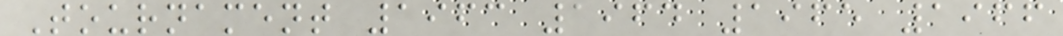Tournament 1963 1964 1965 1966
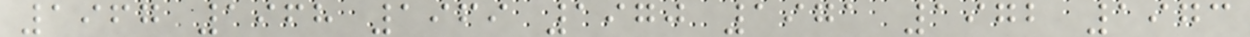1967 1968 1969 1970 1971 1972 1973
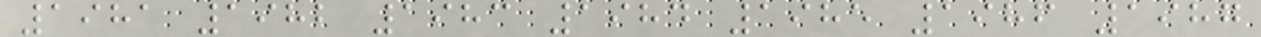1981 1982 1983 1984 1985 1986 1987
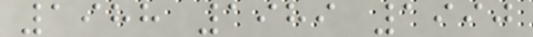1988 1989 1990
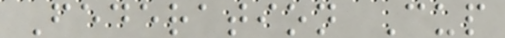Federation Cup
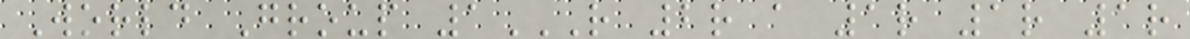World Group 1R 2R A 1R 1R 1R
